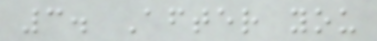3. After you
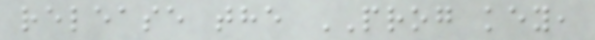release the PROG key,
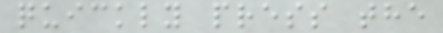quickly press the
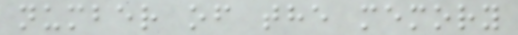number of the memory
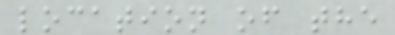location of the
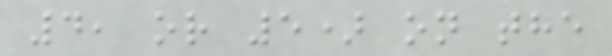4, or 5) on the
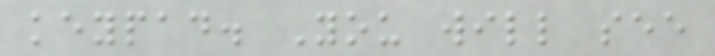keypad. You will see
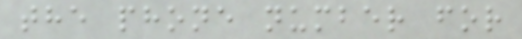the phone number for
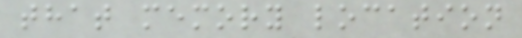that memory location
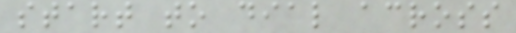start to dial across
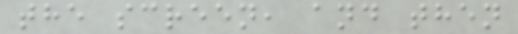the screen, and then
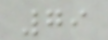79
